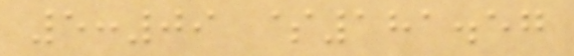5:09 $181.57
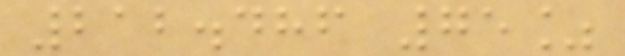212.486 75%
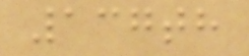137th
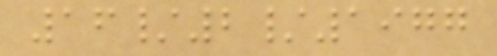16/2/1977
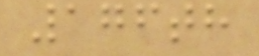176th
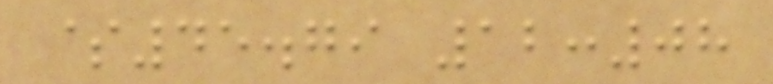$45.79 12:08
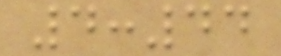4:44
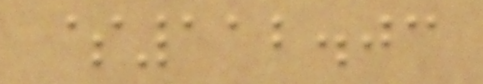$112.03
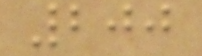200
